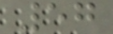57
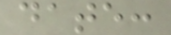date:
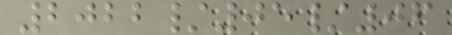2022/05/06
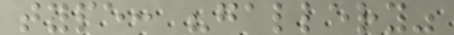type: "gallery"
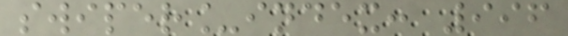swiper_index: 996
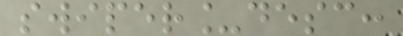swiper_desc:
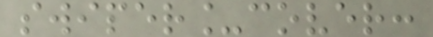swiper_cover:
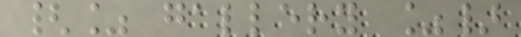{% gallery %}
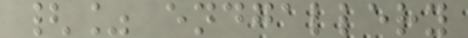{% endgallery
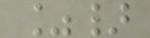%}
